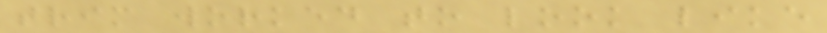trim worked to look like
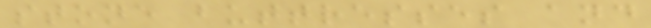stone buttresses and
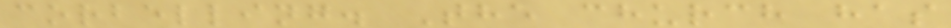corbelling. The church has
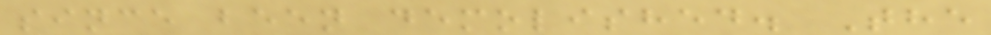since been demolished. The
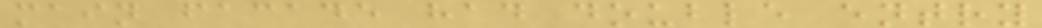main facade had double entry
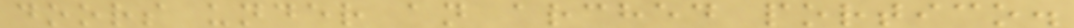doors under an arched portico.
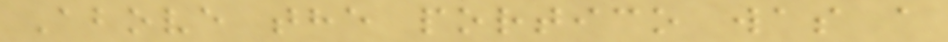Above the portico was a
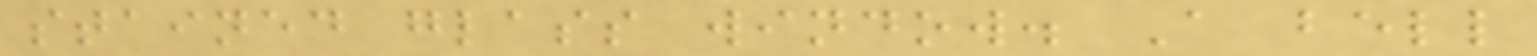stained glass window. A bell
